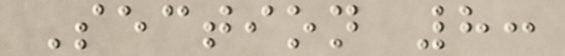Section 8:
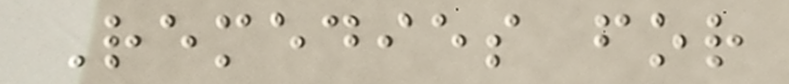Remedies for
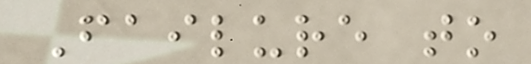Failure to
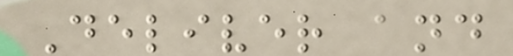Deliver and
